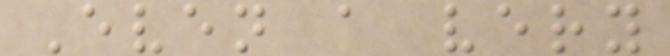Even a very
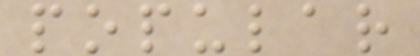popular
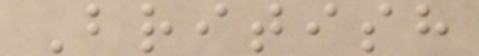British
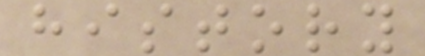history
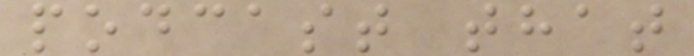podcast that
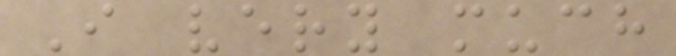I very much
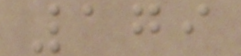179
